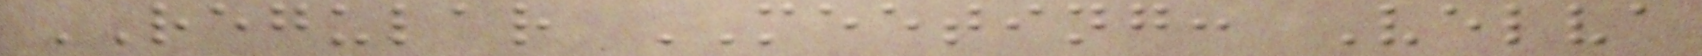REGULAR MEETING: Velva
